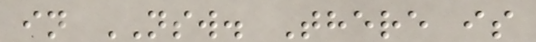in NSW. There is
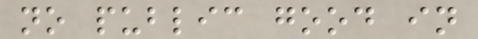no public good in
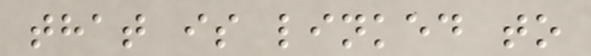that is linked to
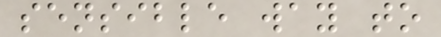sensible way to
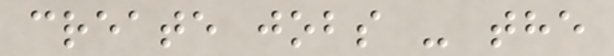create jobs - the
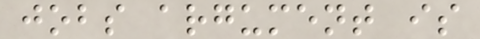jobs argument is
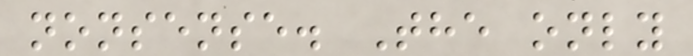nonsense. The only
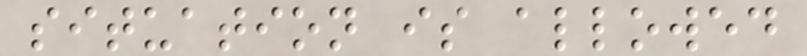situation is allowed
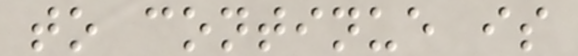to continue is
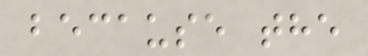because the
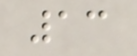13
